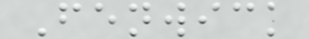Fenwick
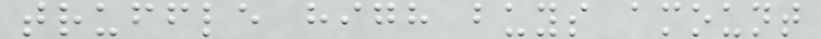truffle high buys amount
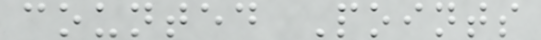counted Points
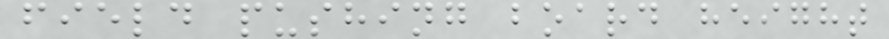field pushing board height
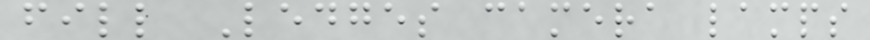fill Ledges camera lamps
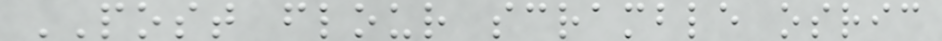POST flour scramble osric
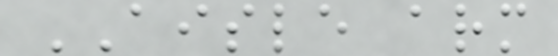AISLE arm
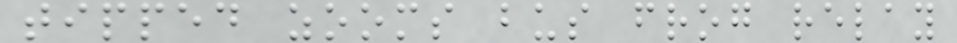tipped zooms bus frog relay
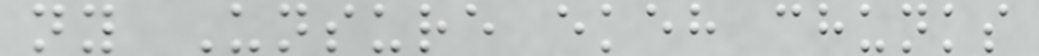ny Unsure ekeh chunks
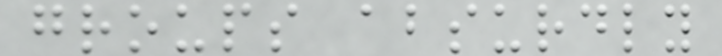groups absurdly
